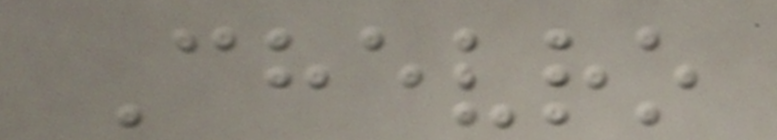Chevro
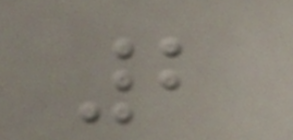2
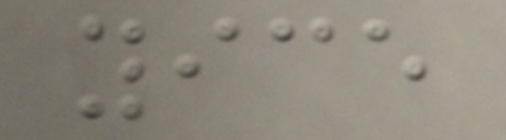yice
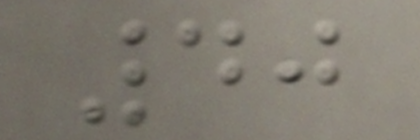40
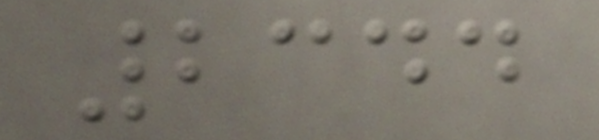2344
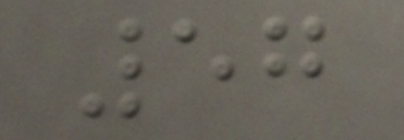57
